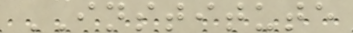INSTITUTE
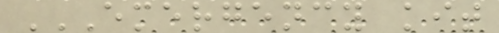EMERGENCY KIT
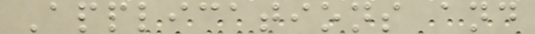Applications and
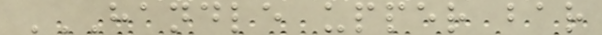HANDLE UPPER BAR
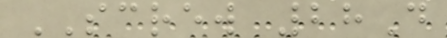SCREW 28D
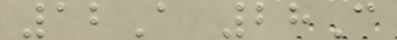12A 28C
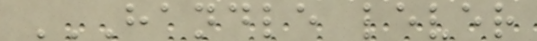HANDLE LEVER
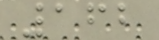162
